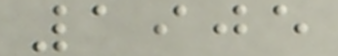1905
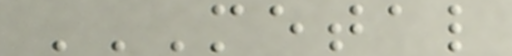METAL
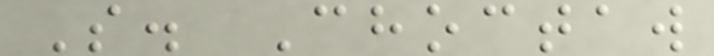S. Choctaw
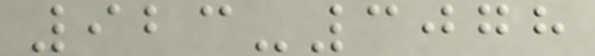923-3078
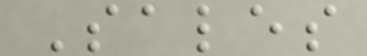Sales
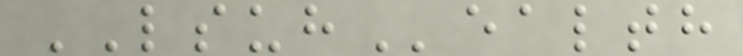LSUHealth
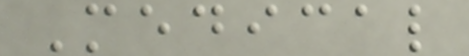Medical
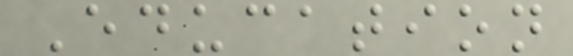Education
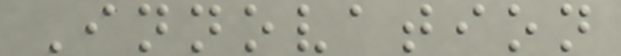Innovation
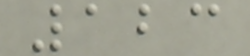123
